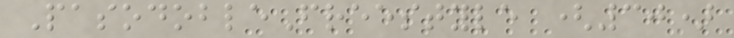PasodobleFreestyle (30)
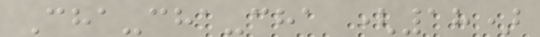Cha-cha-cha (18)
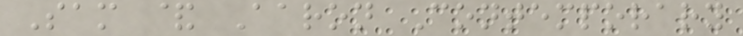Sam & Aaron Contemporary
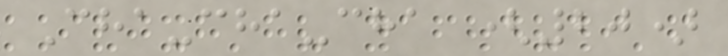Cha-cha-cha (20)
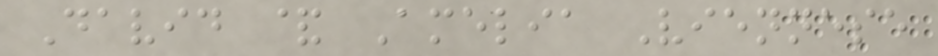David & Amelia Viennese
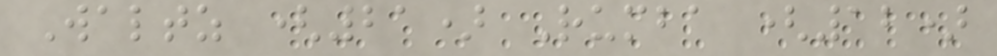Waltz (21) Rumba (12)
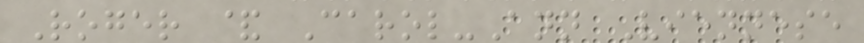Roger & Carol-Ann Viennese
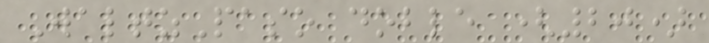WaltzPaso doble (20)
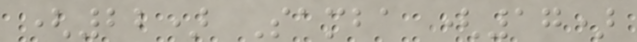(22) Samba (17)
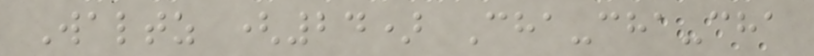Waltz (24) Cha-cha-cha
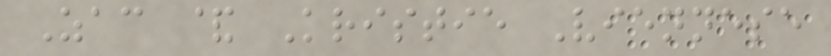Zac & Kristie Viennese
